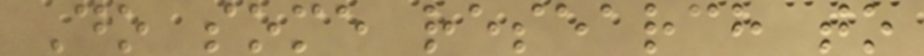Do some research to
